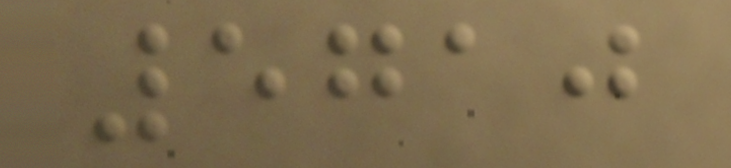5710
